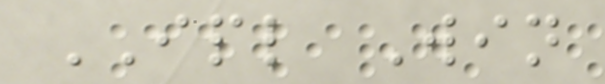IPL Win
